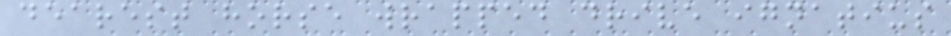dearest horse wrapped drive ignatius
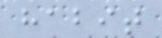habit
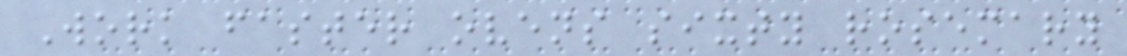Work faster ovens sixty rosemary
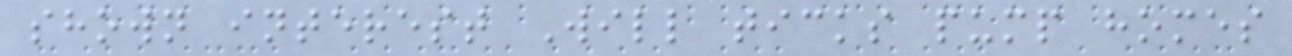shown interest Will ticks pump homes
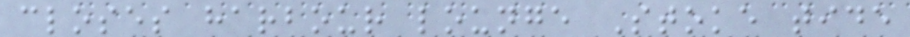closes harbour lounge Stoke tide
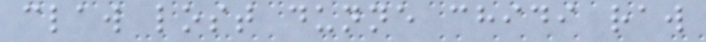claw lost dunne chidi raw
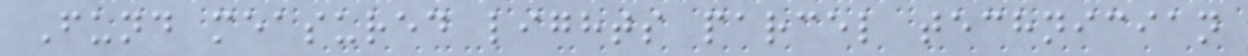Fund measured lights parcel technician
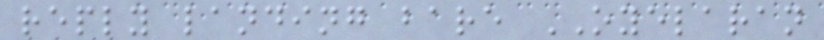reply landing bare OYELARAN
